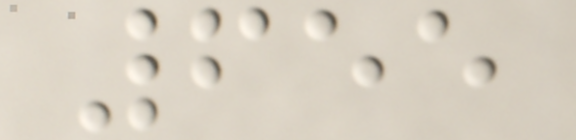655
